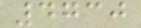4730
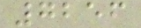7256
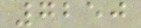7250
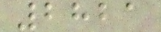2821
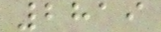2819
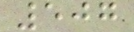507
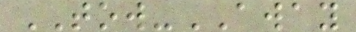TOW-AWAY
